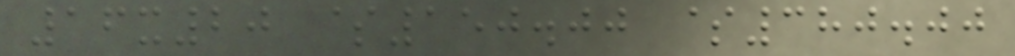16x20 $150.00 $380.00
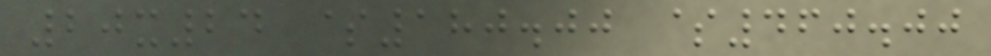20x24 $180.00 $460.00
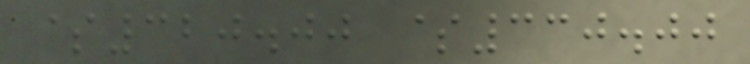$320.00 $330.00
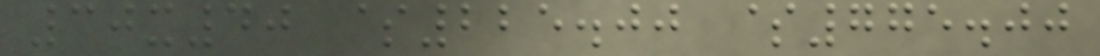30x40 $225.00 $775.00
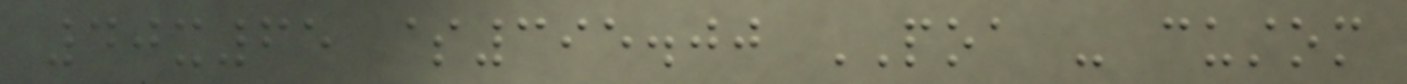40x65 $395.00 POA - custom
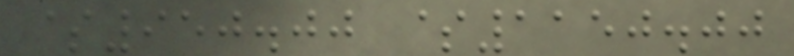$950.00 $1150.00
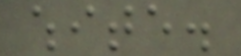white.
